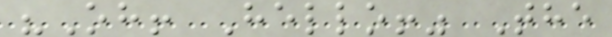"Oh! Hello!" The
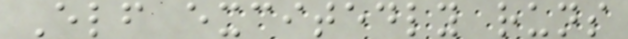Elf excitedly runs
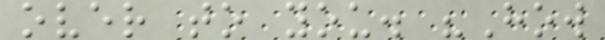over to you. "How
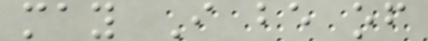may I be of
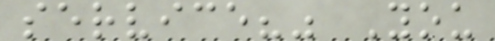service?" You
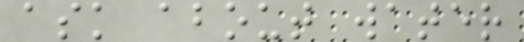ask about water
